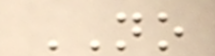NO
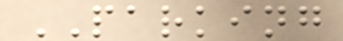PARKING
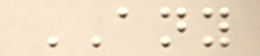ANY
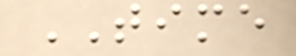TIME
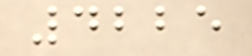4225
